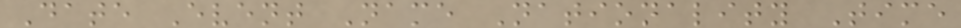Date Event Name Nationality Time
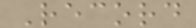Record
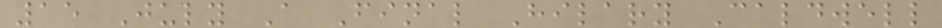15 July A Final Hilary Caldwell
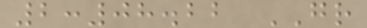2:08.22 GR
